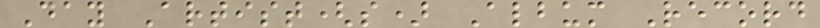Day Artist(s) Album Record
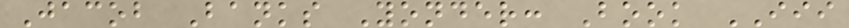Jacob Banks Yonder: Book III
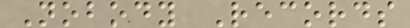Nobody Records
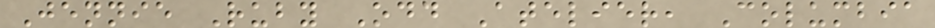Jennie Ruby Odd Atelier, Columbia
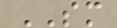SM
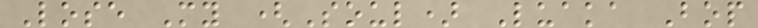Lose My (Soul) Luaka Bop
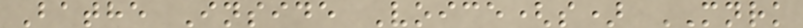Bathe Inside Voice(s) MNRK
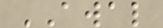AWAL
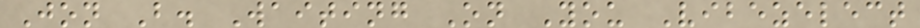Jon B. Waiting On You Vibezelect
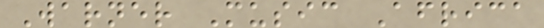Warner Music Africa
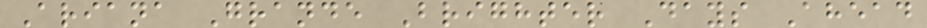Ariana Grande Brighter Days Ahead
